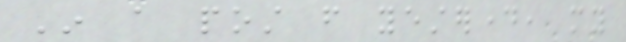In a post from yesterday, my
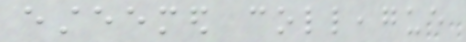esteemed colleague
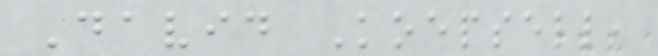David Koepsell,
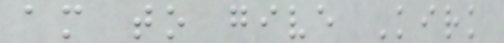am to give Kirk
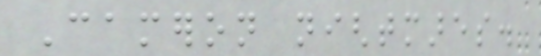Cameron nightmares.
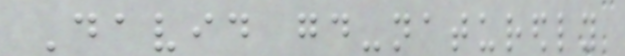David good-naturedly
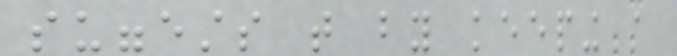suggests that by keeping a
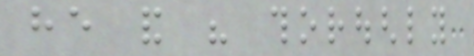he and his thoroughly
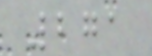271
